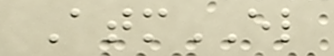AtmEL
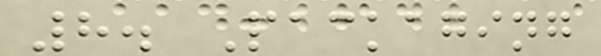8. Packaging
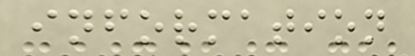information
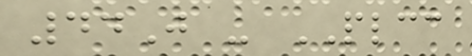44J - PLCC
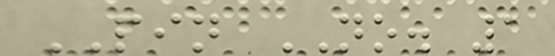PIN NO. 1
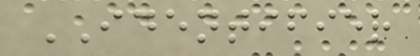IDENTIFIER
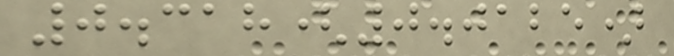0.318(0.0125)
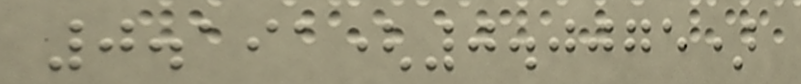0.191(0.0075)
